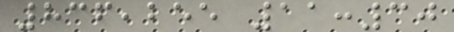836,255 11:30
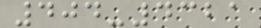404-4321
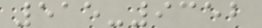515-9352
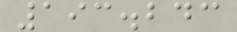193.243
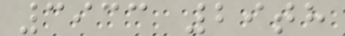3933 29th
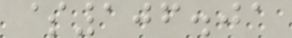$106.01
